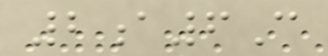2a6C
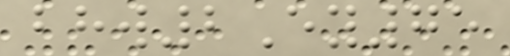bhw2Ey75
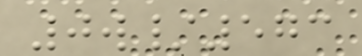0w/573
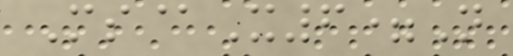Ms@X6=N
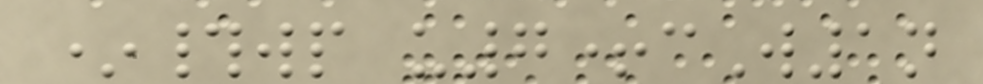*#wp u7+cW1n
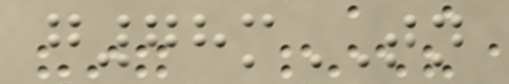g78mTN
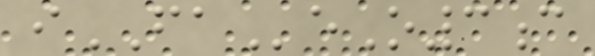iFAeO3c
